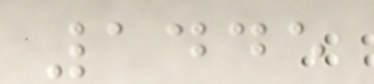1445
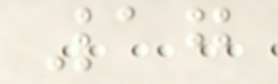17
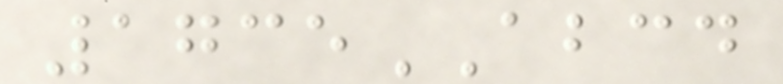1735ABCD
